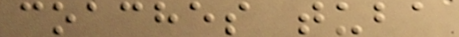coaches tuba
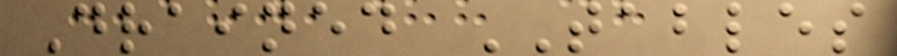Drained TABLES
